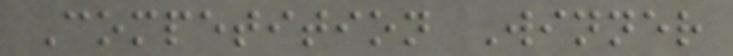Competition Winner
